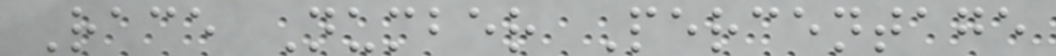Race Number Percentage
